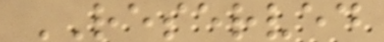RESERVED
